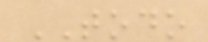TODO
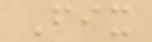Fix
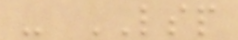- LSP
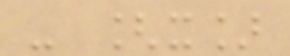- [x]
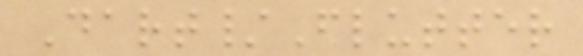Dart/Flutter
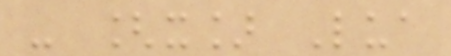- [x] Lua
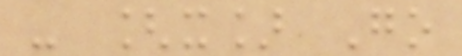- [x] Go
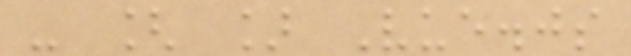- [ ] Vue.js
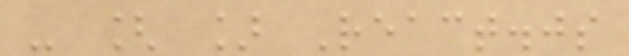- [ ] React.js
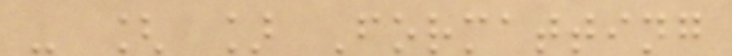- [ ] Formatting
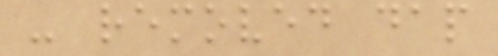- removed dap
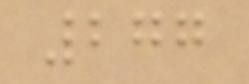277
